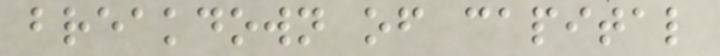breakdown of capital
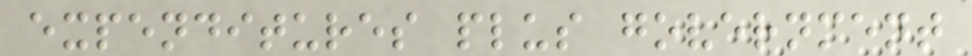expenditures plus government
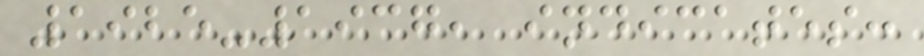1925-1937, indicates:
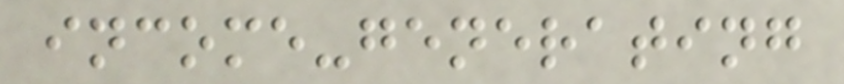income-generating
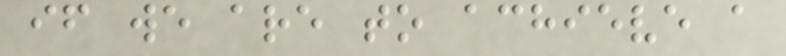if we are to achieve a
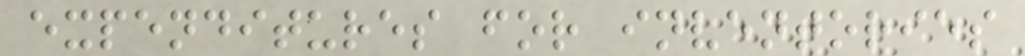expenditures for inventories
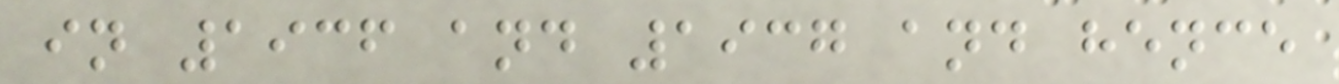in 1936 and 1937 and hence
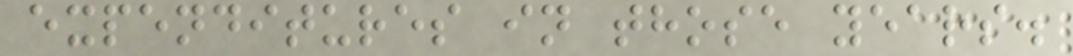expenditures in those years.
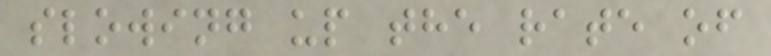slowing up the rate of
